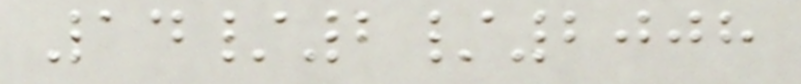14/2/2008
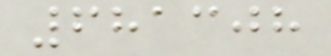681308
